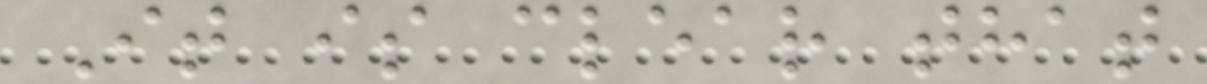It is clear that
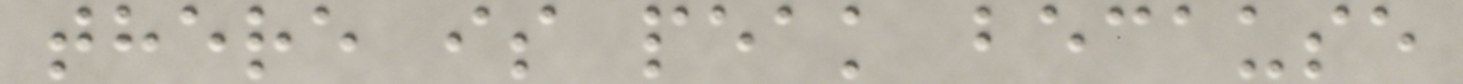there is peak because
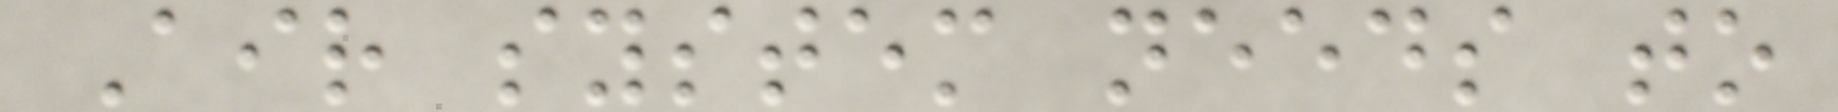Air system needs to
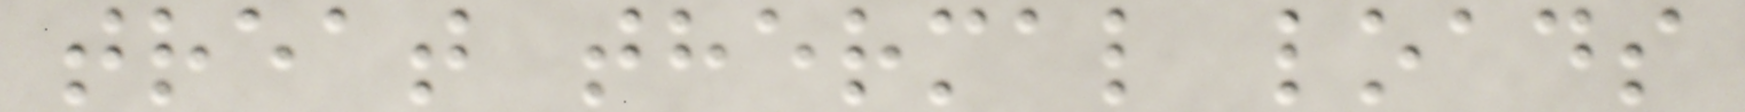treat thermal loads
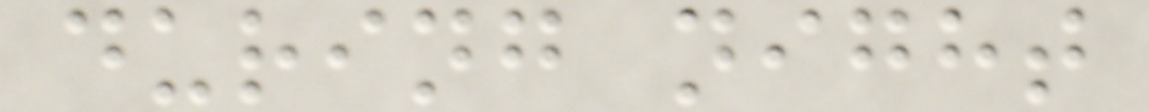during night
